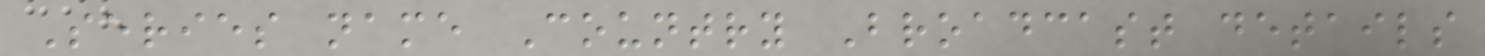Series name Country Broadcast details
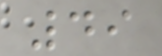49
